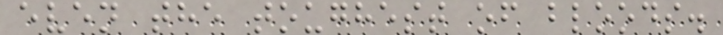even the toughest of bloods.
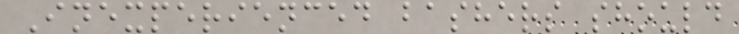Inexperienced bashers should
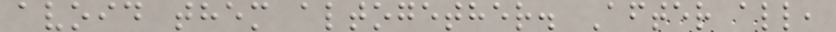avoid them altogether. After all,
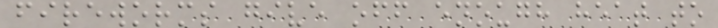fireworms give off enough heat to
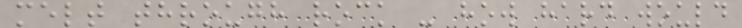melt through rock - how hard would
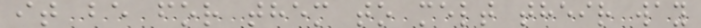it be for them to melt their way
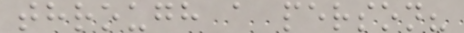through a person?
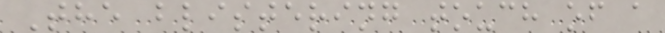The blistering touch of a
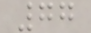77
